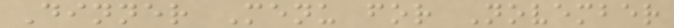Dinner Menu for November
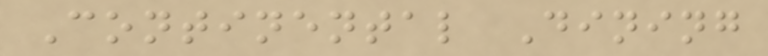Continental Dining
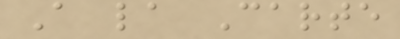A la Carte
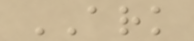ARK
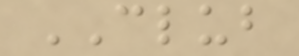CLUB
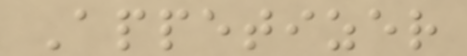Appetizer
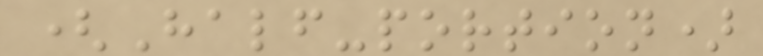(Half-portion)
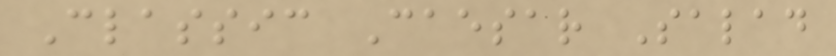Classic Caesar Salad
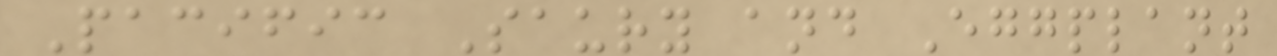Pacific Saury and Eggplant
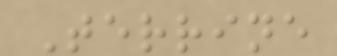Terrine
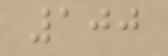100
